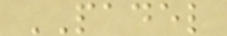PADEL
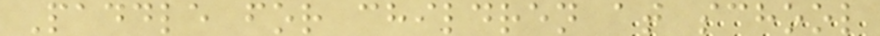Paddle for children at school
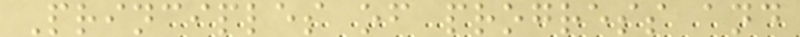Principles of progress and
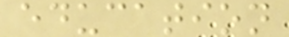education
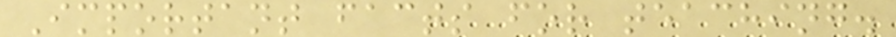Important facts for teaching.
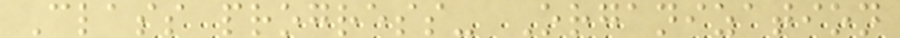Class progress- Organization
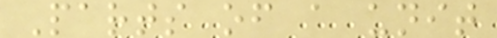Parts of a unit
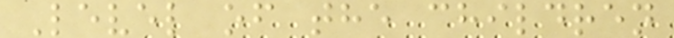Level of the children
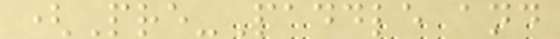(Pre-Paddle and
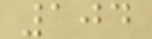104
